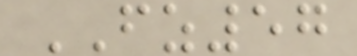FZ57
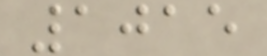1015
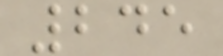245
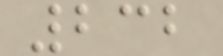232
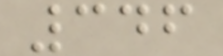346
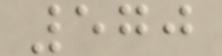570
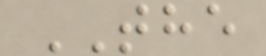THE
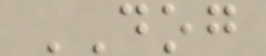DOG
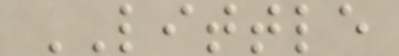LITTLE
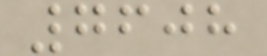7608
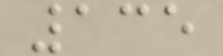135
